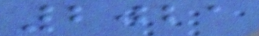2021
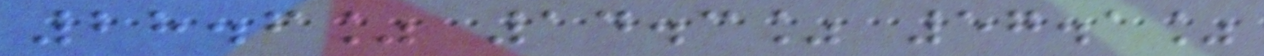28.6% 14.3% 57.1%
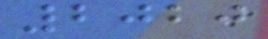2020
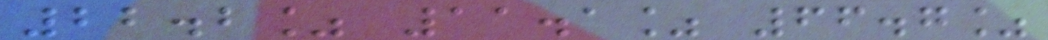22.2% 11.1% 66.7%
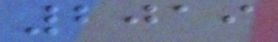2019
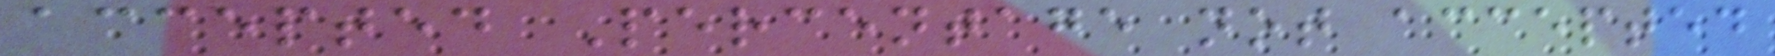accepted Percentage not accepted
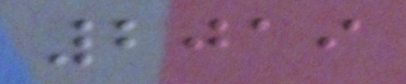2019
